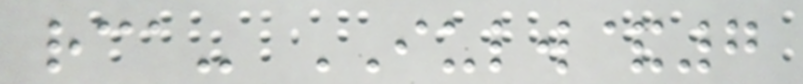rca- IULW&7
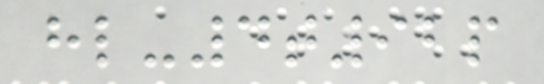hl-4t92p
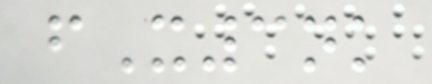fX3nk
